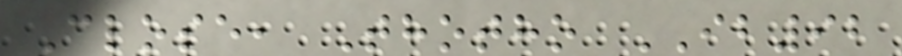Close, Thotho IB92
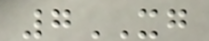7XG
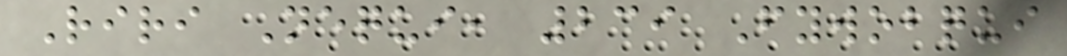Riri Nequi, 239 Fywobqui
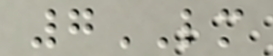7LM
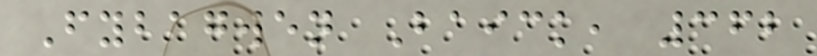Fybagwen Baick, 362
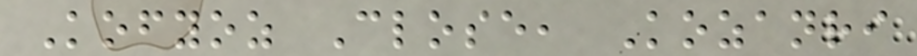Kofyoz Close, Kozanri
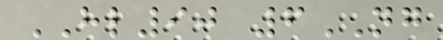HL90 6NG
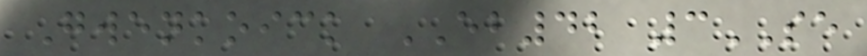Gwenkoick EB42 3SE
